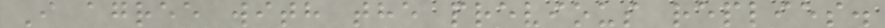I agree with the previous replies.
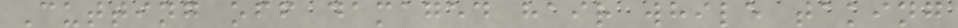Cutting off damaged hair while taking
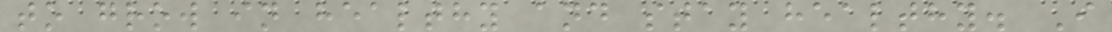to grow in healthy and stay healthy. I
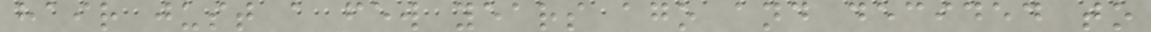hair just a few years ago and decided to
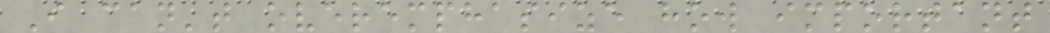I can't overemphasize how important
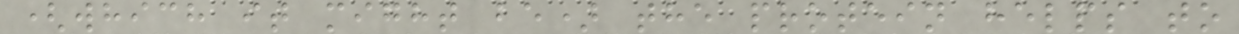(which it might be) the protein helps to
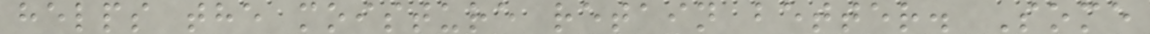helps the moisture retain better. Some
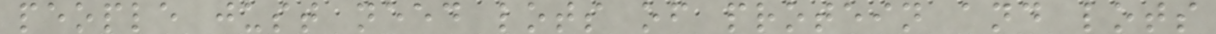people just need lots of protein and lots
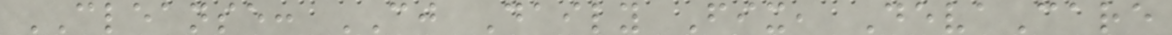CLEANSE: CJ Daily Fix, DevaCare
